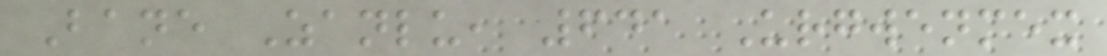Bane Zanlu, 641 Urgwenmex
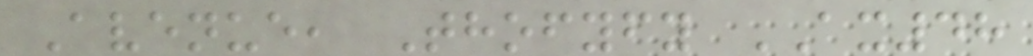Avenue, Thofyfy AX48
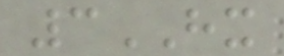3HX
